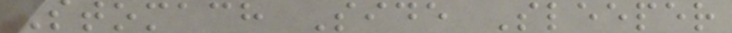Stomach Side Sleeper
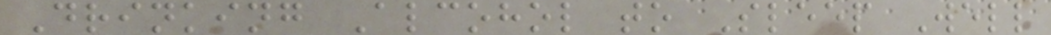Drinking Alcohol to Sleep Well
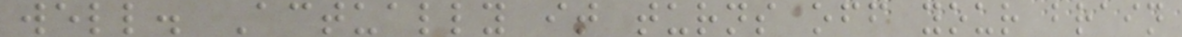well. Actually it turns off your brain
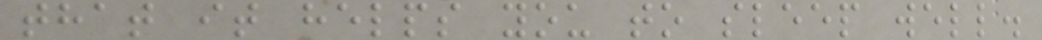that it helps you to sleep well.
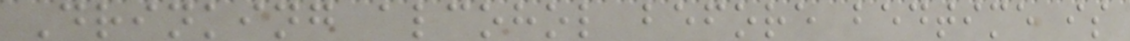Drinking alcohol before bedtime is
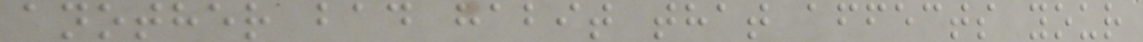another bad habit that affects your
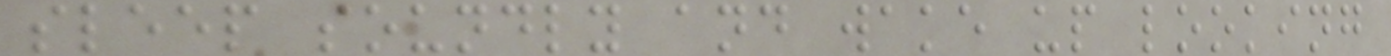sleep soundly and wake up looking
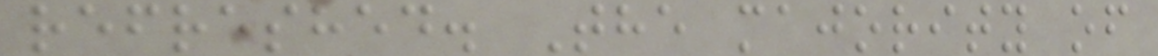refreshed. The majority of
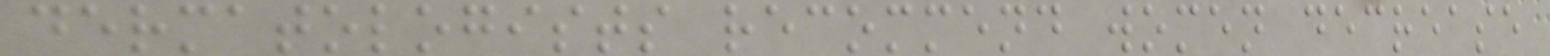dermatologists recommend women decrease
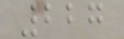227
